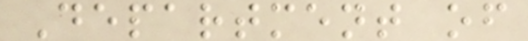Department of
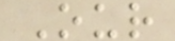Our
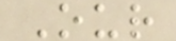Our
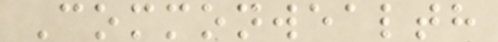Commonwealth
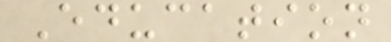Education
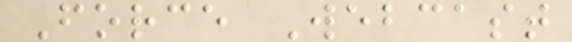Force Webcast
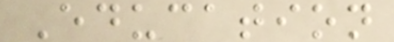Education
